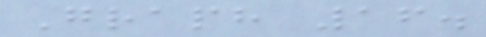Graph 16.
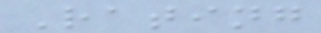Rating
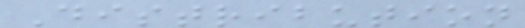Distribution
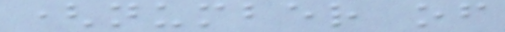(number of
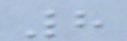8
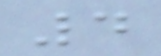4
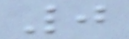0
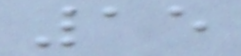15
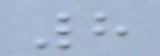8
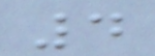4
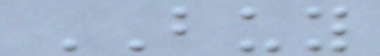BUY
